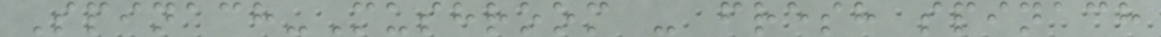Spinach-Mushroom - fresh spinach
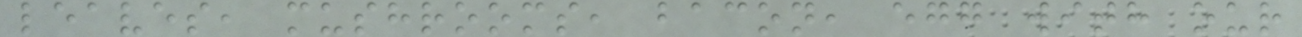leaves, mushrooms, bacon, egg with our
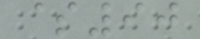$90
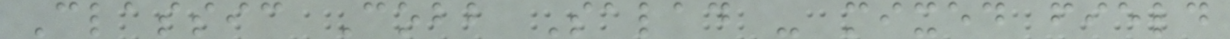Classic Cobb Salad - mixed field
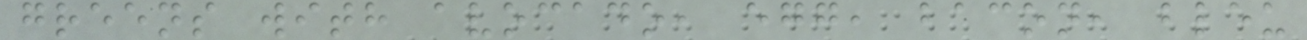greens with avocado, egg, bacon, bleu
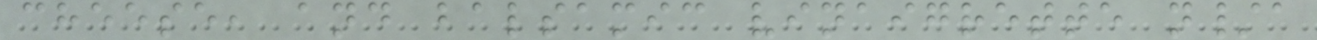cheese, and balsamic vinaigrette n/a
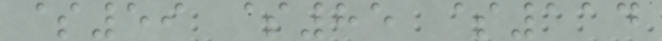$59 $85 $114
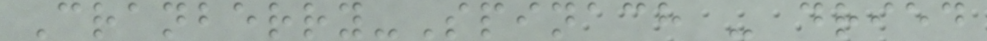Cranberry-Spinach - dried
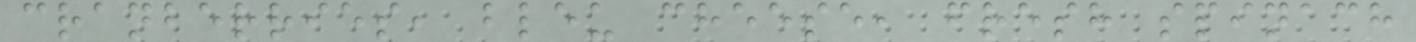cranberries, bleu cheese, fresh spinach
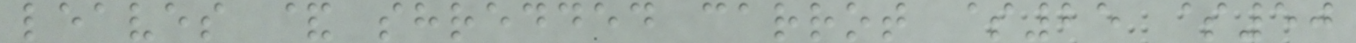leaves & shredded carrot $25 $50
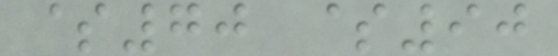$70 $90
